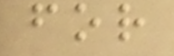for
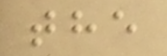the
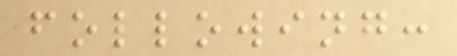following:
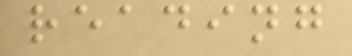reading
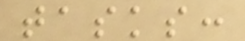tasks:
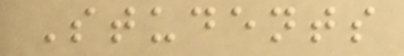Students
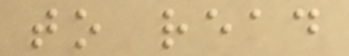to read
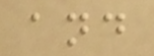and
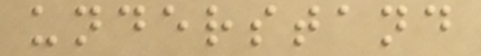understand
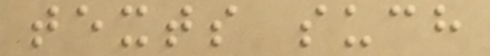texts such
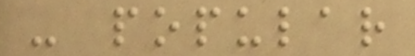- popular
